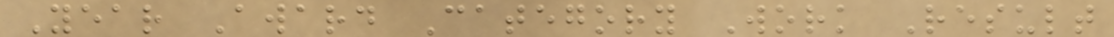Year Award Category Work Result
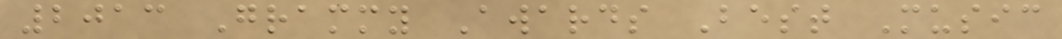2013 Grammy Awards Best Music
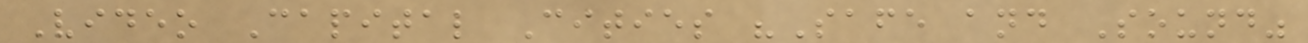Video Capital Cities "Safe and Sound"
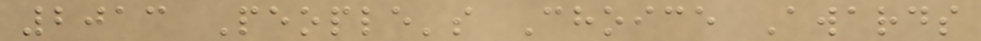2013 People's Choice Awards
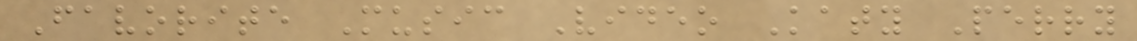Favorite Music Video Katy Perry
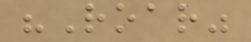"Roar"
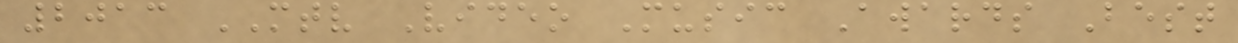2013 MTV Video Music Awards Best
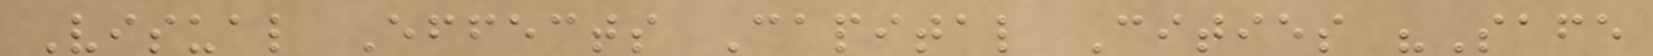Visual Effects Capital Cities "Safe
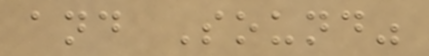and Sound"
